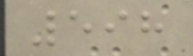598
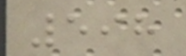598
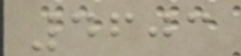4603
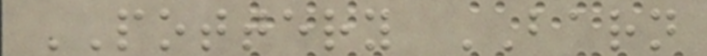POTTERY BARN
